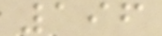196
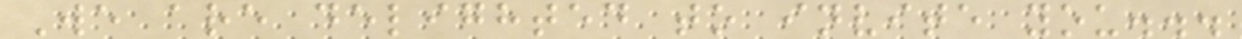We are delighted to invite you...
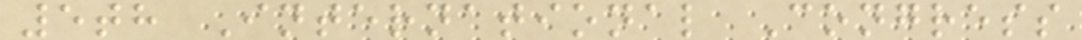5th International Congress
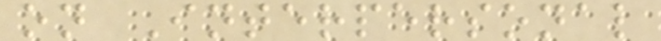on Interpersonal
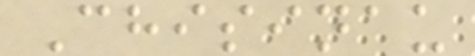Chisinau
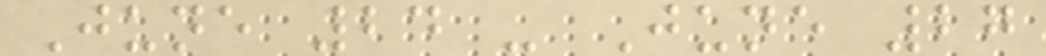June 24 - June 27
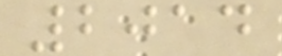2014
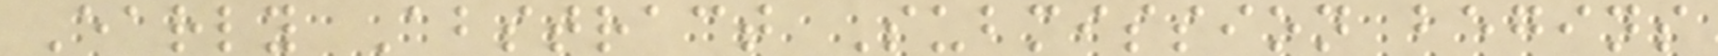Early Abstract Submission begins
